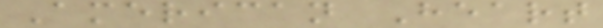American Heart
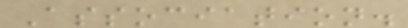Association.
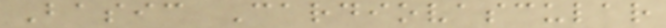Basic Cardiovascular
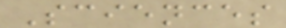Sciences
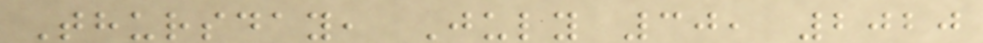Thursday, July 30, 2020
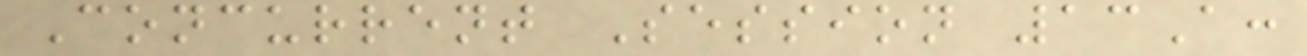Concurrent Session 13A:
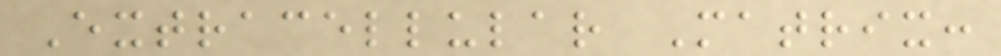Extracellular Matrix:
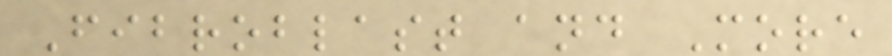Fibroblast and More
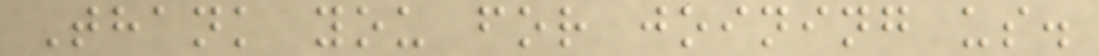Thank you for joining us.
